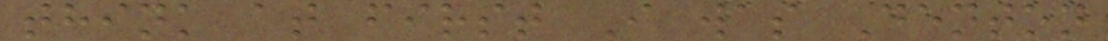think at first I was Denton
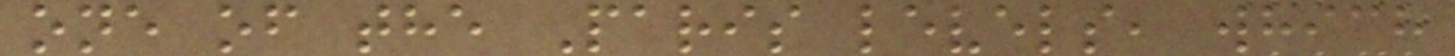one of the Paris levels, which
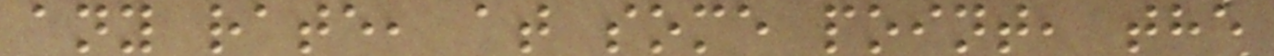any rate, at some point, the
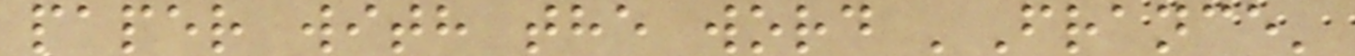paper with the word 'France'
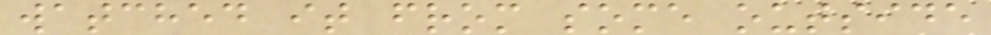watched it from some outside
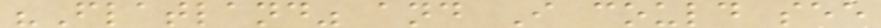"Flatland" and I could see
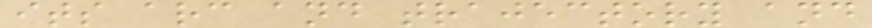its arc and trajectory and
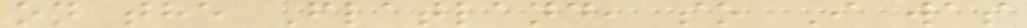on the Flatland, so I was
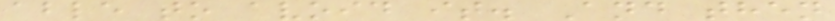able to avoid it. And then
